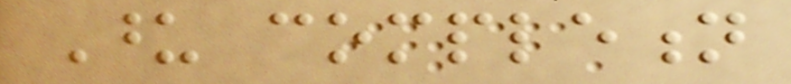Upon completion
